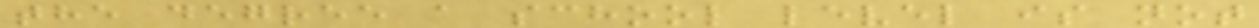the degree a school level is not
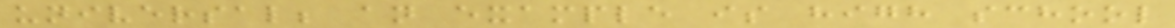universal; an example is high school
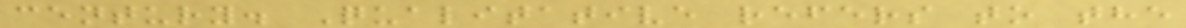century. Qualitative refers to the
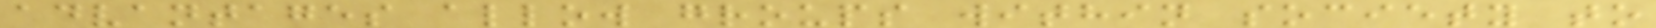advantages allow groups within society to
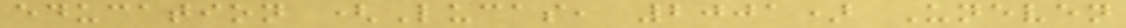education (Lucas, 2001) Uneven
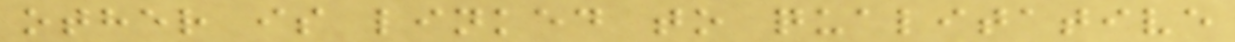other is linked to qualitative
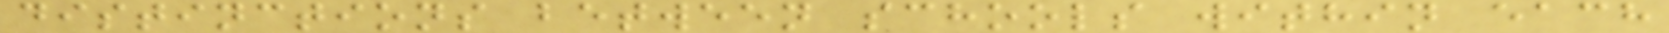distinctions between schools within each
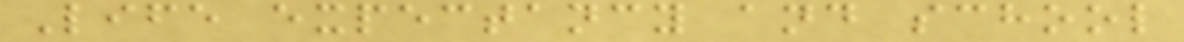Life expectancy and school
